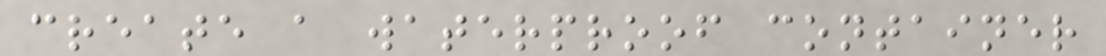create a waterproof container
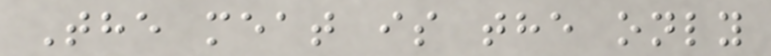The meat is the only
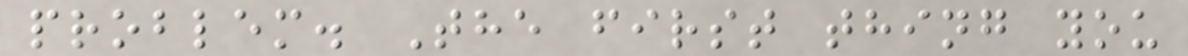problem. The first thing you
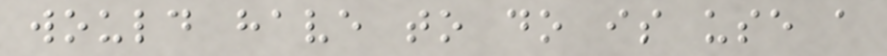would have to do is use a
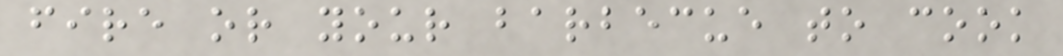fire or your barbecue to cook
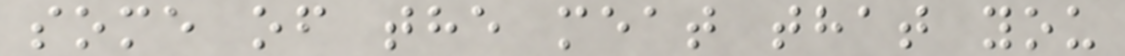some of the meat that you
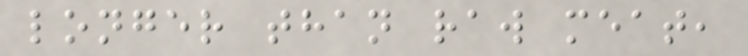longer than raw meat,
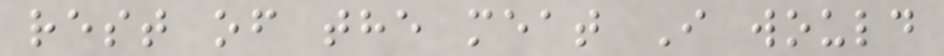rest of the meat I would
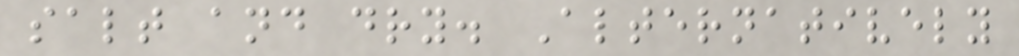salt and dry. Alternatively
